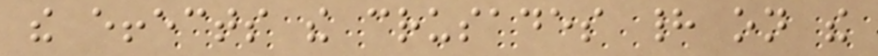the effects the crusades had on the
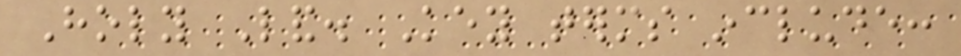Holy Land. Key terms include:
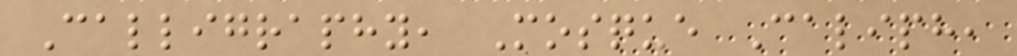Calligraphy, Mosque Caliph,
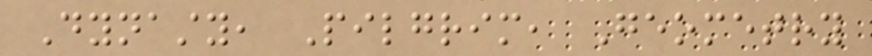Dynasty, Pilgrim, Geometry
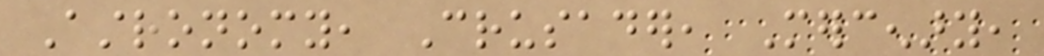Astronomy, Crusader, Mercenary,
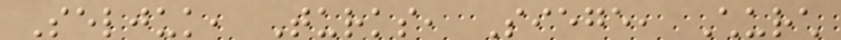Seljuk, Turks, Siege, Church
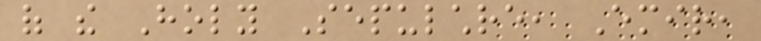of the Holy Sepulchre, Emir,
